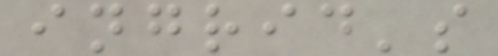ingrid's
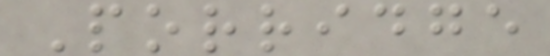Porridge
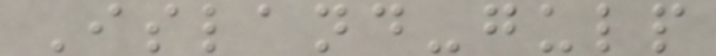Island-gulp
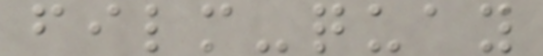film-quay
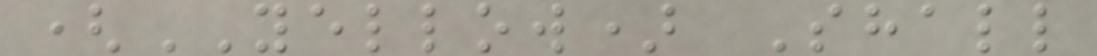(YELLOW) Shall
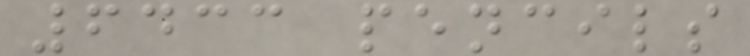6433 pencils
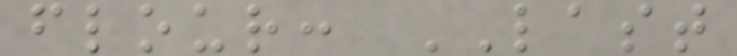flour: LAST
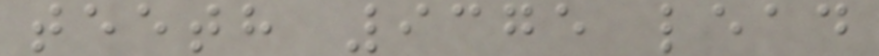teeth 9375 lead
